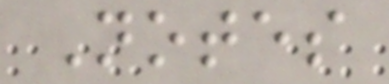Notes
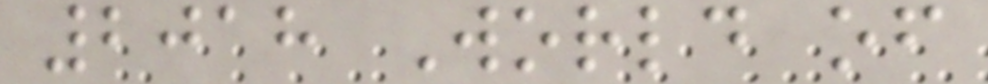2018 World of
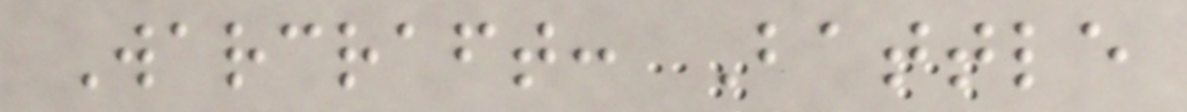Warcraft: Battle
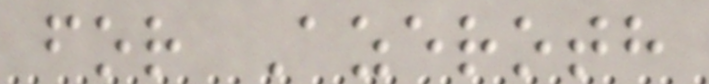for Azeroth
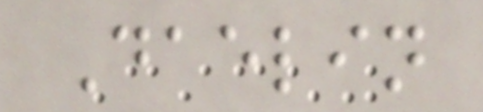Daelin
